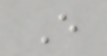E
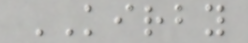KIRBY
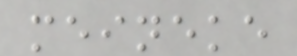meineke
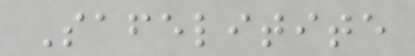Safelitite
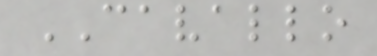CAVALLO
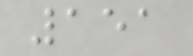151
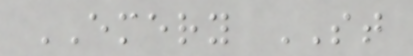EMERY ST
